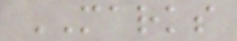MARKS
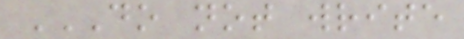DO NOT WRITE
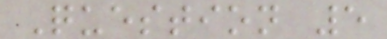Question 5
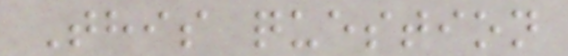This question
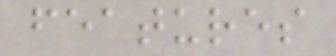features
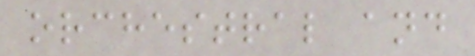orchestral and
